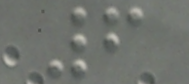6
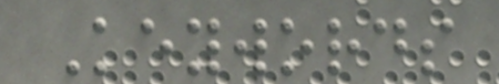Keywords
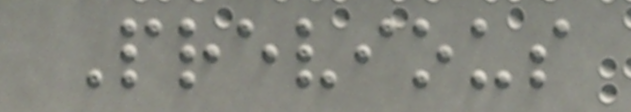Previous
